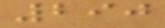290
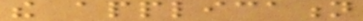the application
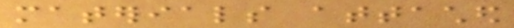materials attached
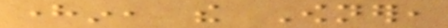herein, the Owner,
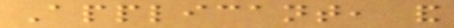Applicant, and
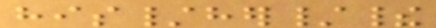his/her/their
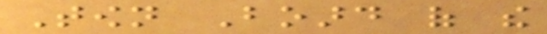Town Board of the
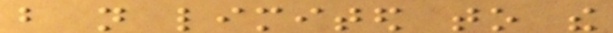but not limited to the
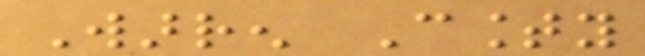Warren County
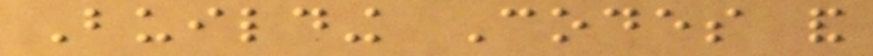Building Codes and
